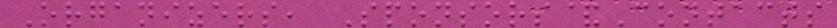Organizers, Sponsors&Contacts
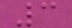3
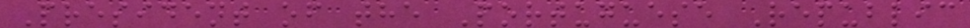President of the Portuguese Republic
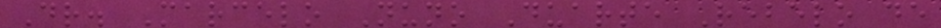Dr. Marcelo Nuno Duarte Rebelo de
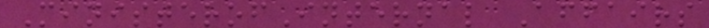MinisterofInternal Affairs
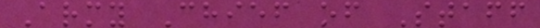Army Chief of Staff
